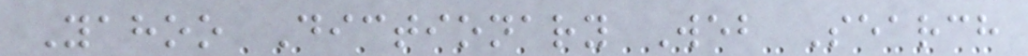Yahoo Dictionary Web Search
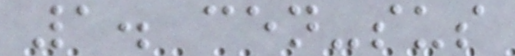1. cen-sus
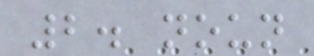2. noun
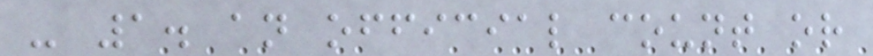- 1. an official count or
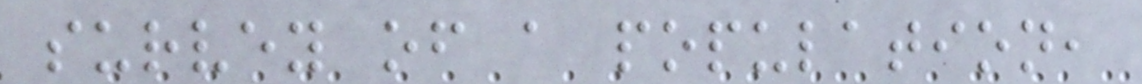survey of a population,
